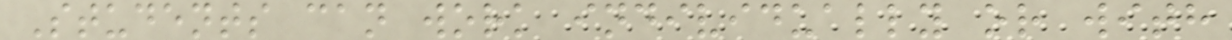Students can work individually or with
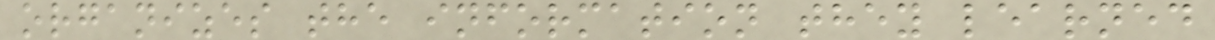organizes the information they learned
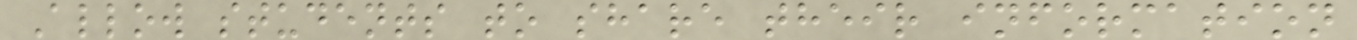Allow students to share their information
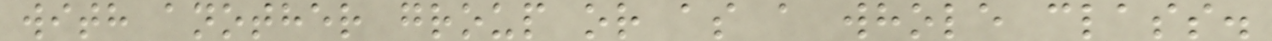with another group or as a whole class.
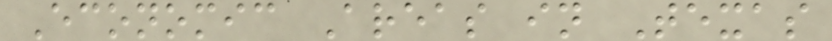Economic Areas in Texas
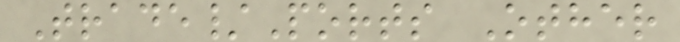Trade/Ports Other
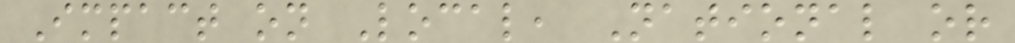Impact on Local, National or
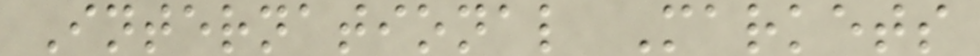International Markets
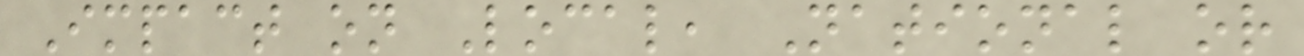Impact on Local, National or
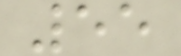55
